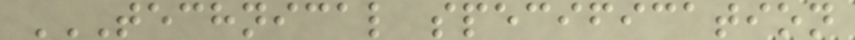TECHNICAL SPECIFICATION
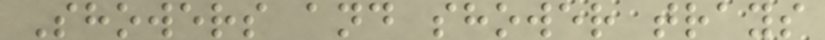Showers and shower trays
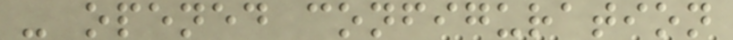- opened configuration
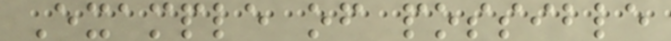Example of possible
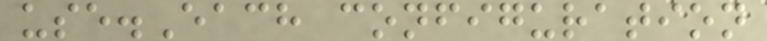use.Each configuration
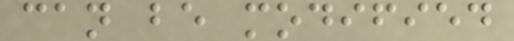can be modified
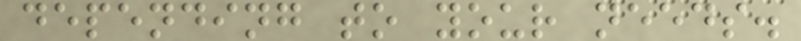depending to your needs.
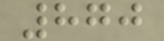870
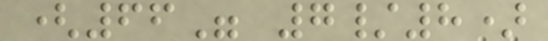(66" 7/8)
